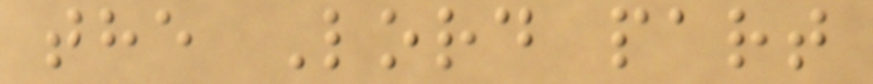the Lord part
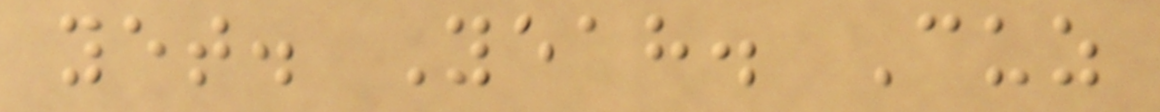yet. Yeah. Cuz
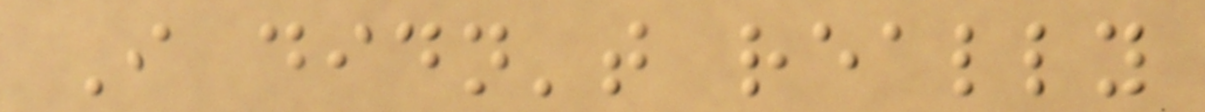I didn't really
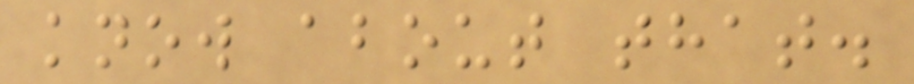know about that.
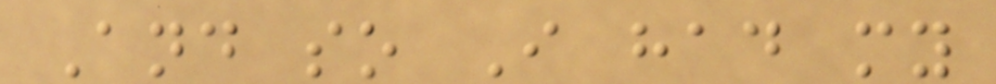And so I had my
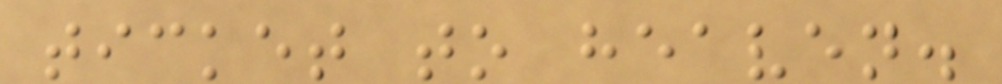ticket to heaven.
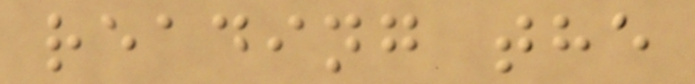reading the
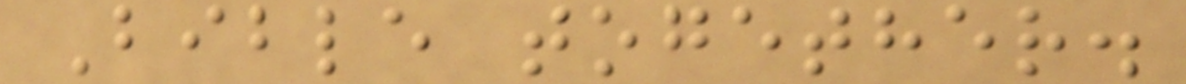Bible together.
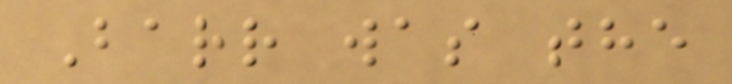Barr was the
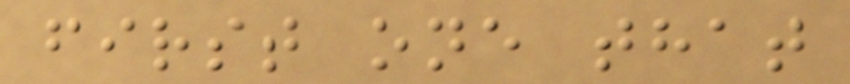first one that
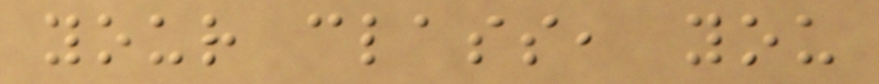your class, you
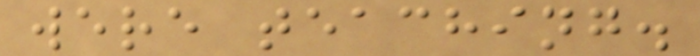were teaching.
